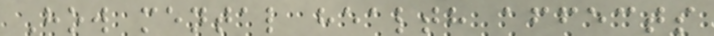How mental health affects
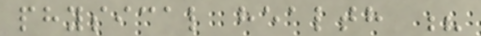physical health ?
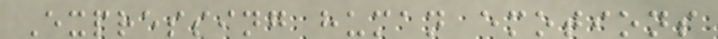Expressing human emotions
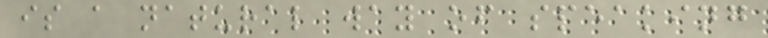is a natural way of speaking
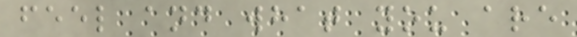feel and what you are
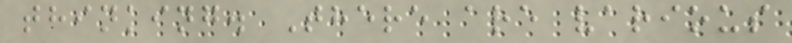thinking. There are various
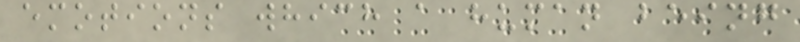emotions which a human being
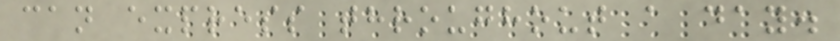can express throughout a day.
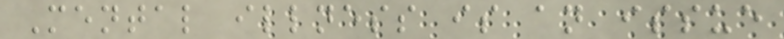Mental illness is an issue
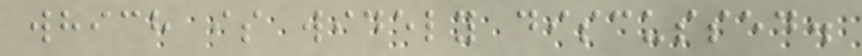which is widely discussed.
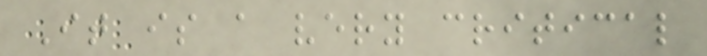It is a very critical
